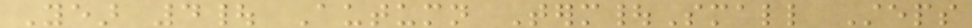Year 4| Autumn Term|Small Steps
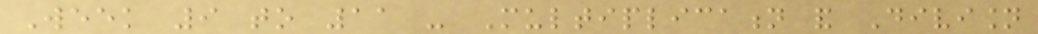Week 9 to 11 - Multiplication and Division
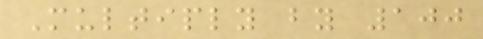Multiply by 100
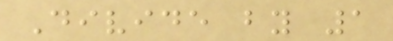Divide by 1
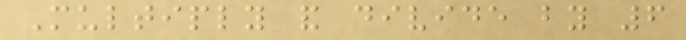Multiply and divide by 6
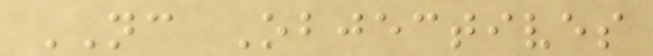NC Objectives
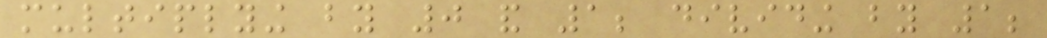multiplying by 0 and 1; dividing by 1;
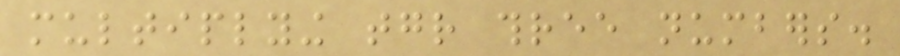multiplying together three numbers.
